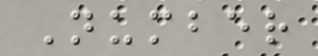Number
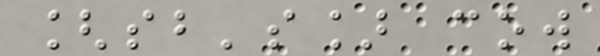[sb's] cow
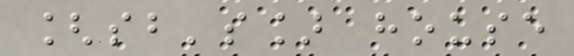[sb's] house
